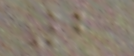2
